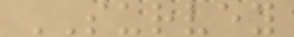SURVEY
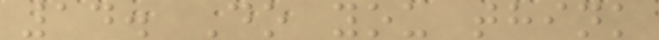14. Do you think
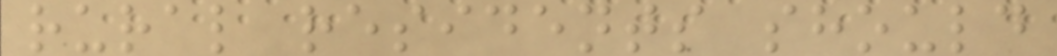rural residents should
